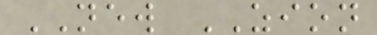NEW ZION
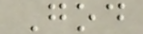God
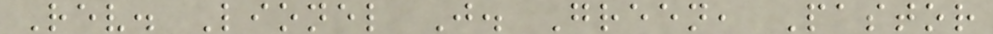Rev. Lionel J. Green, Pastor
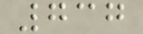737
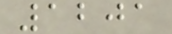1201
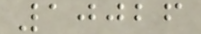10026
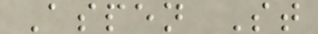Aspen St
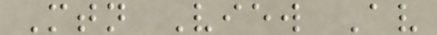Mtn View Av
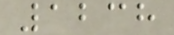1238
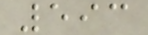593
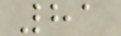81
